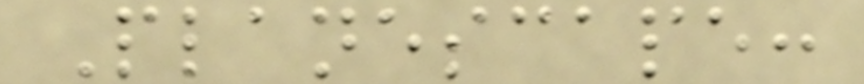Planescape:
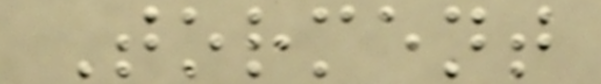Torment
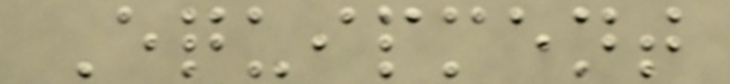Equipment
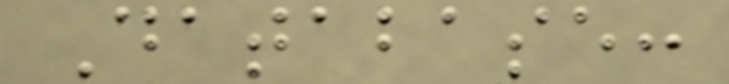Database:
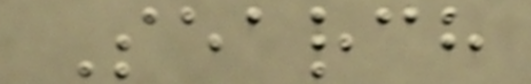Search
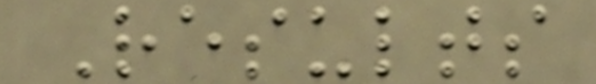Results
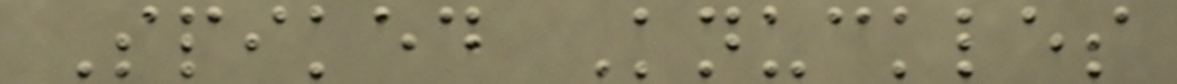Spiked Knuckles
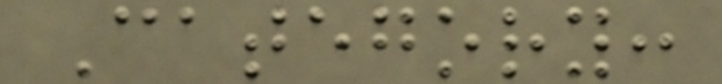Category:
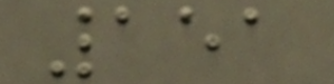151
